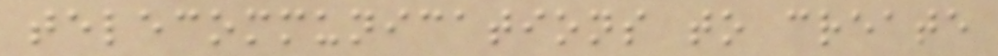telecommunications to create
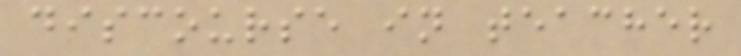discourse in teacher
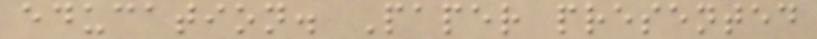education. Paper presented
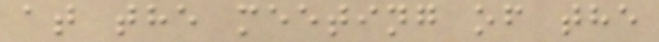at the meeting of the
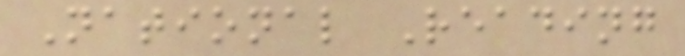National Reading
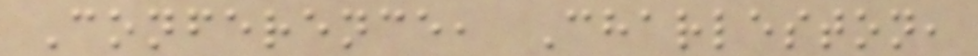Conference, Charleston,
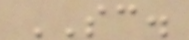SC.
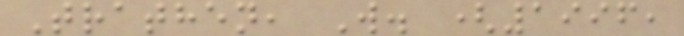Trathen, W. (1996,
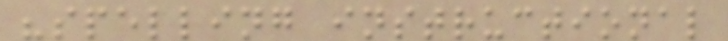"spelling instructional
